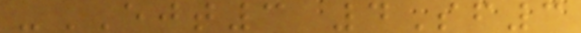-EJT3 4Sf3
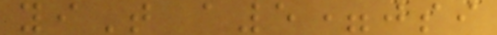yiT a5=jsi
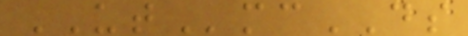UTmcDS
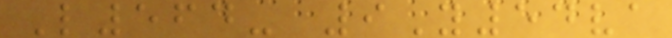L564- 9Y54va
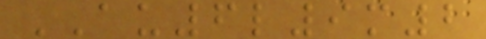AU6l9m2
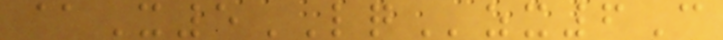@X5LQzx6C
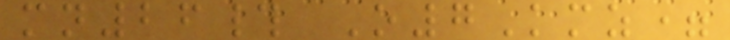mn26# O7Kmz=
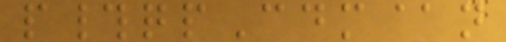p#qpCdm@n
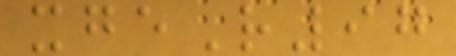xgeR97
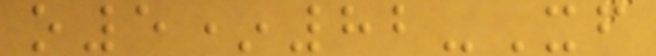o5*82-Xf
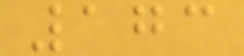173
